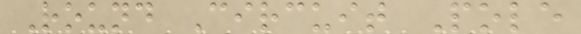Round Circuit Pole
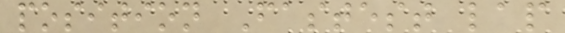position Fastest lap
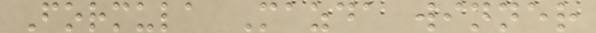Formula Mazda winner
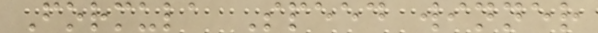Formula Speed winner
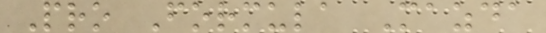Pro Formula Mazda
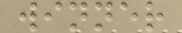winner
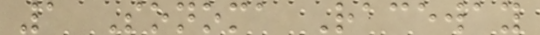1 Sonoma Raceway
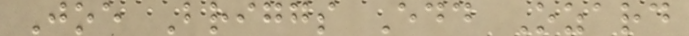Joe Briggs Edd Ozard
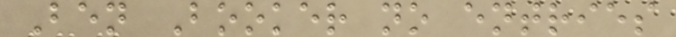Ben Booker no entries
